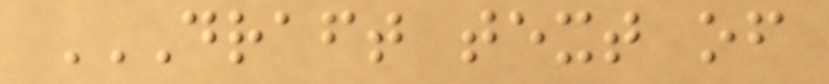DRAFT TEXT OF
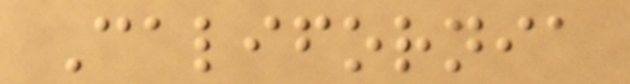California
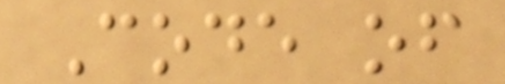Code of
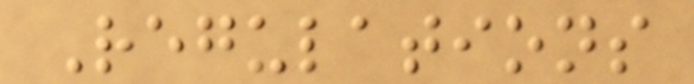Regulations
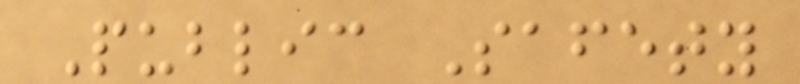Public Safety
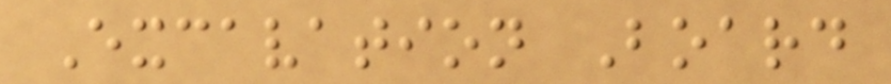Excavation Board
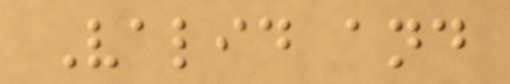Valid and
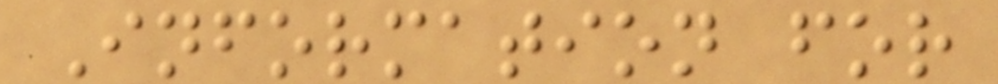Information for
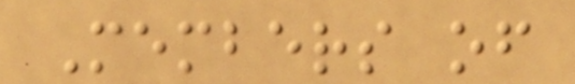Members of
